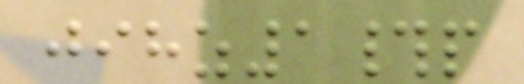jihz1#p
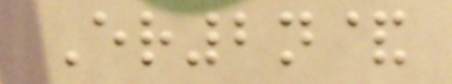Er2n&
